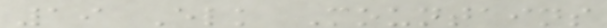19 Elk Mountains
